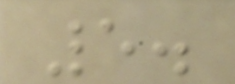5.
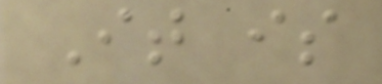It is
